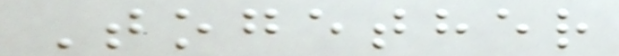Together
